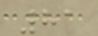81
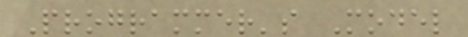Programmer's Model
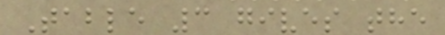Table 3 gives the
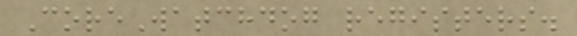CoreWatchdog registers.
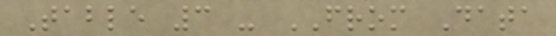Table 3 - FROM Data
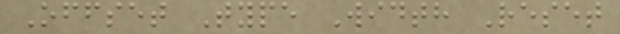Offset Type Width Reset
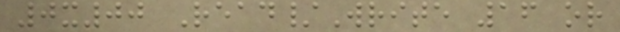0x00 Read/Write 16 or
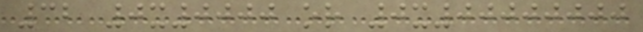32 0x0000 or 0x00000000
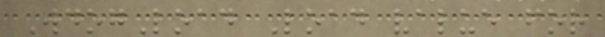WdogLoad Load value for
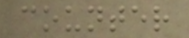counter
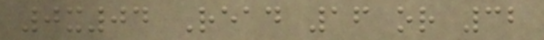0x04 Read 16 or 32
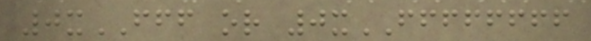0xFFF or 0xFFFFFFFF
